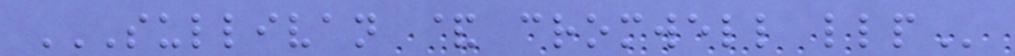SULLIVAN & CROMWELL LLP
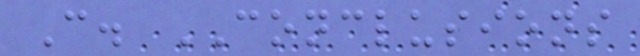C. CONCLUSIONS
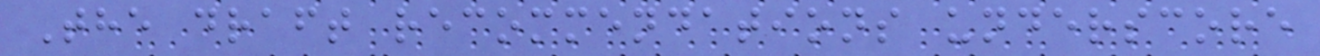The draft recommendations underscore
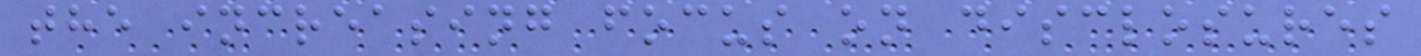the increasing focus on disclosures
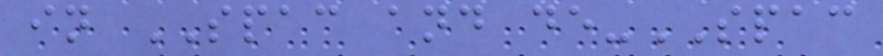in SPAC and de-SPAC
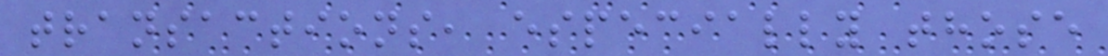transactions, especially those
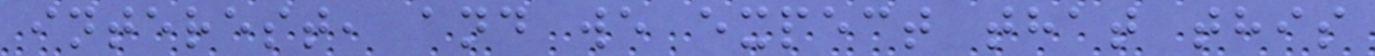interest, and we expect that this
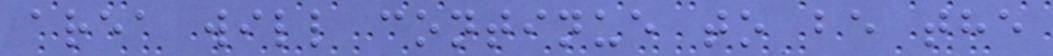area will continue to be the
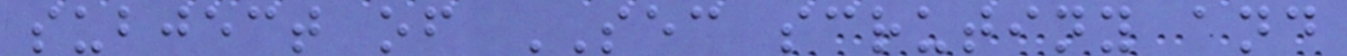subject of SEC scrutiny and
